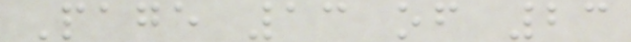Page 13 of 23
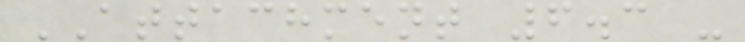ATTACHMENT 6.3 -
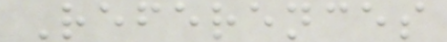References
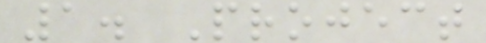1. Project
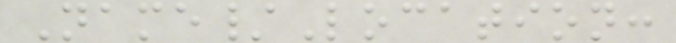Name/Location:
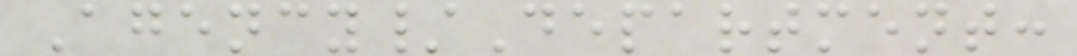Agency/Department:
